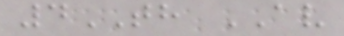4TH AV
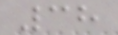38
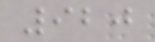920
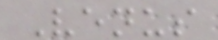Venus
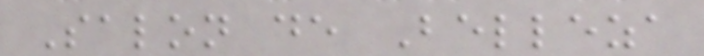Salon de Belleza
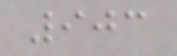903
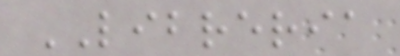LIBRERIA
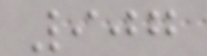907
